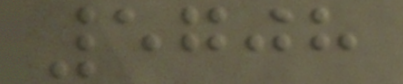5708
